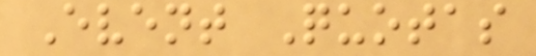Event Quotas
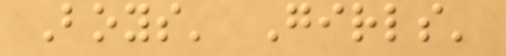Boys' Girls'
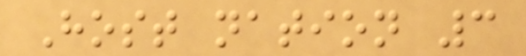Host nation 3
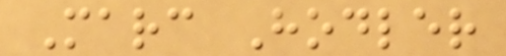Marc Hodler
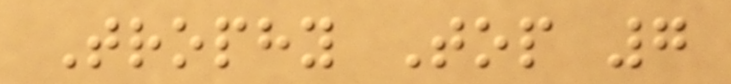Trophy Top 7
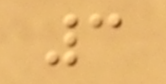3
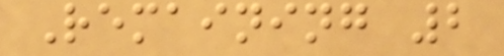Remaining 2
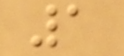1
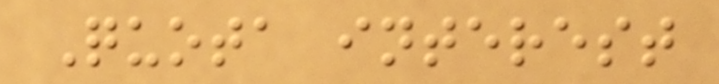Quota interest
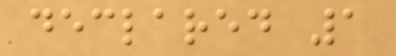declared 1
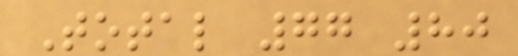Total 77 80
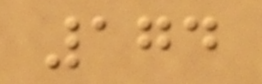174
